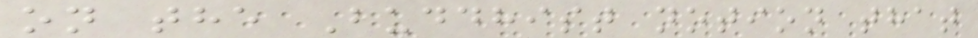on the Buddhist notion that
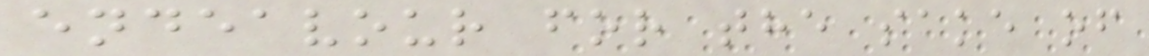endeavour for the sake of
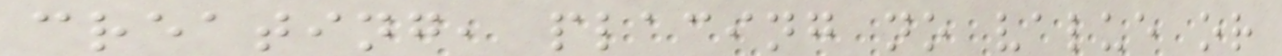creating, placing no value or
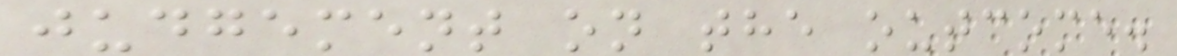judgement on the outcome.
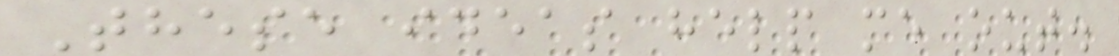These ideas help me out.
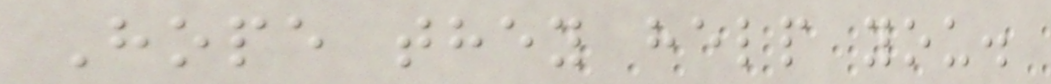Hope they help you.
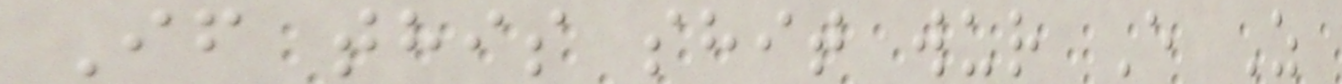If this shit wur E Z
